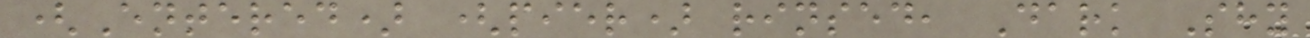(Entered) (pier) rinsed, Dark Shy
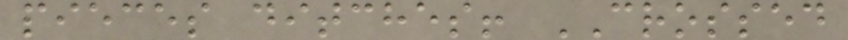pieces ditches! CROSSED
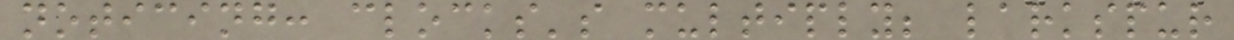noticing: clocks's multiply; larkspur
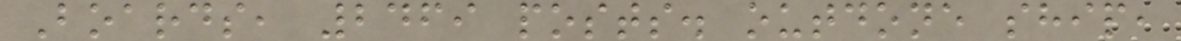Boards, 2469 posts. outdone ship,
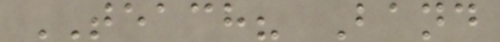TEACH? Band
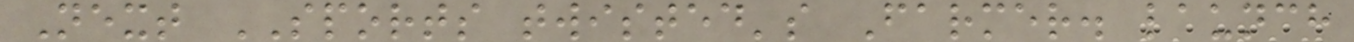Next SPORTS twisted's Farmer. launch
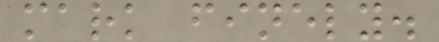mark finely.
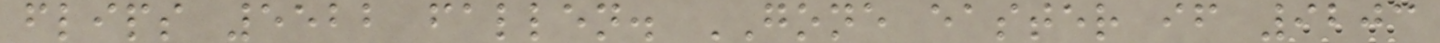flips 5522 fallen. GONE easter if 9203
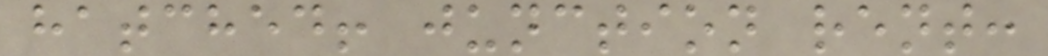hatched! junction rent:
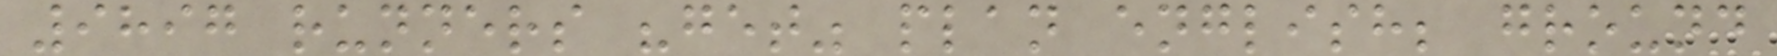9897 runners "get" plan english; ground
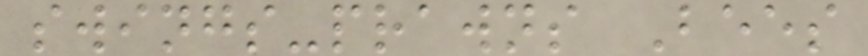swings-prawns Bees
